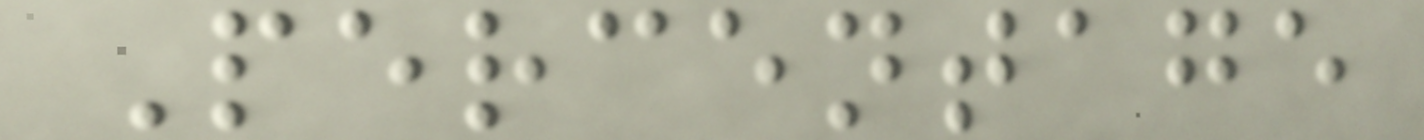Percentage
